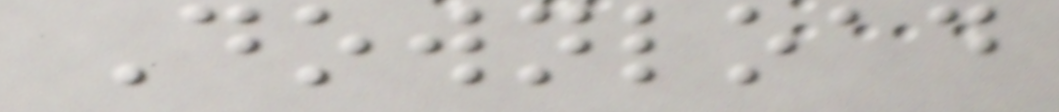Download
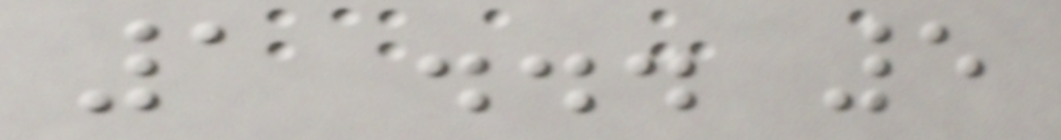1 ... 5
